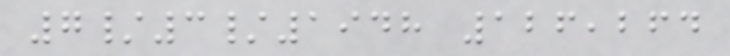7/3/1948 126,264
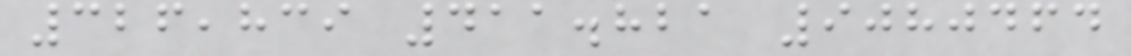326,839 411.821 9080464
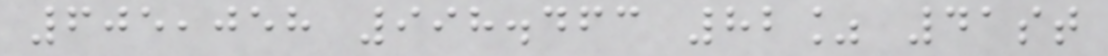605,058 998.463 82% 41st
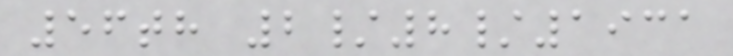56th 2/8/1931
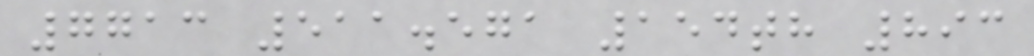7713 511.571 154th 893
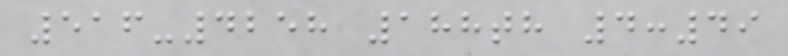516-4258 188th 4:49
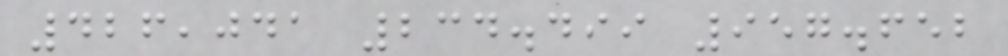426,041 234.499 957.652
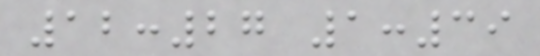12:27 1:39
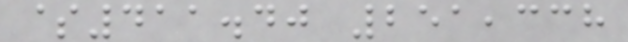$411.40 251,338
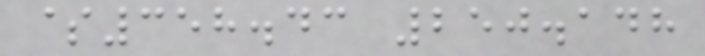$358.43 250.148
